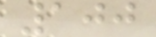100
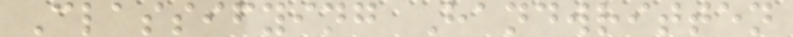Classifying Handwritten
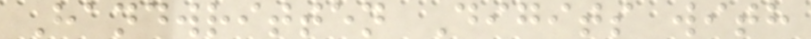Handwritten Digits with
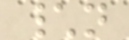\n
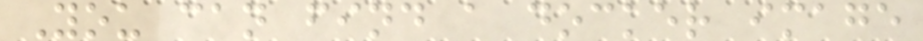You can find a docker image
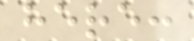here:
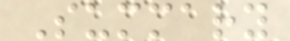Summary
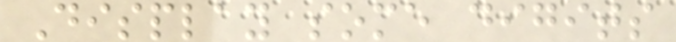Display some digits
